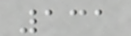131
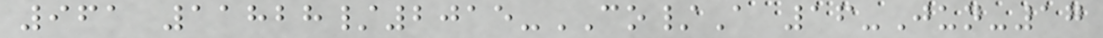961 11828/2015-CO/A 16-Jun-17
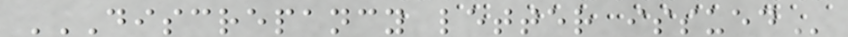DISCREPANCY LETTER ISSUED
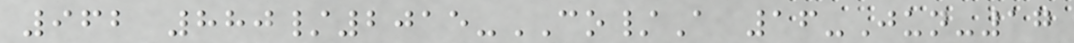962 880/2015-CO/A 16-Jun-17
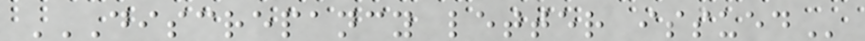DISCREPANCY LETTER ISSUED
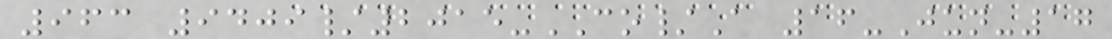963 9409/2015-CO/A 16-Jun-17
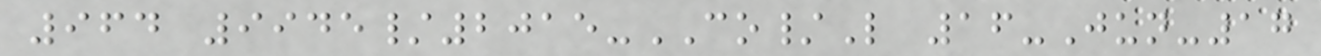964 9945/2015-CO/L 16-Jun-17
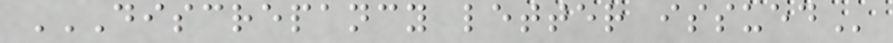DISCREPANCY LETTER ISSUED
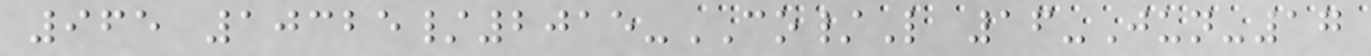965 10325/2015-CO/L 16-Jun-17
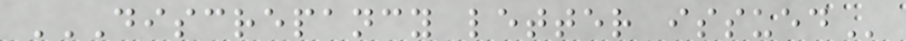DISCREPANCY LETTER ISSUED
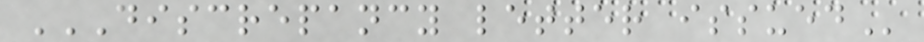DISCREPANCY LETTER ISSUED
